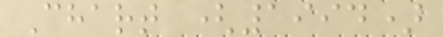Chart (1994)
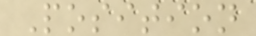Position
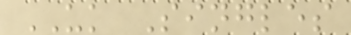UK Singles
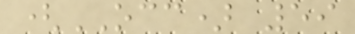(OCC) 59
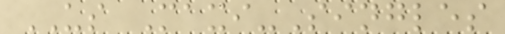US Maxi-Singles
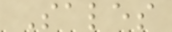Sales
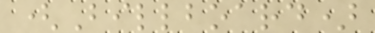(Billboard)
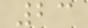23
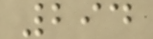294
